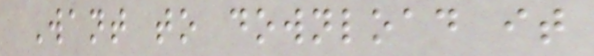Want to download it
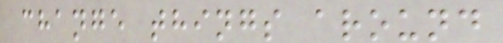change things around
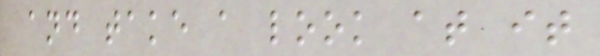and take a look at it
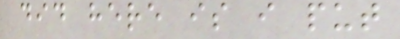did here is i put
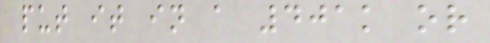put it in a 401k or
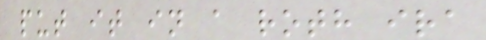put it in a roth ira
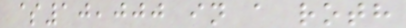$10,000 in a roth
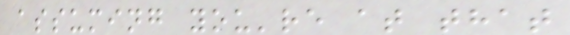assuming you're at that
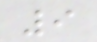9
